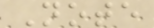Note
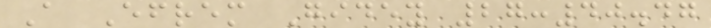A Efrem Gidey 27:40.47
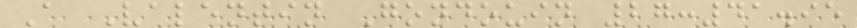A Valentin Gondouin 27:41.95
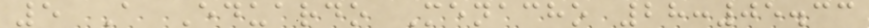5 A Eduardo Menacho 28:05.33
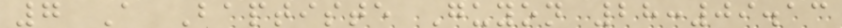7 A Baptiste Guyon 28:09.13
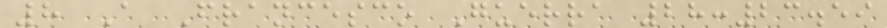8 A Francesco Guerra 28:23.59
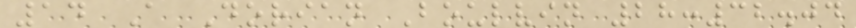14 A Dorian Boulvin 28:32.04
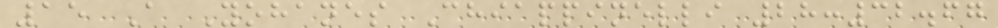15 A Yohanes Chiappinelli 28:32.67
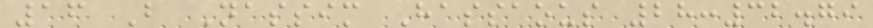16 B Nassim Hassaous 28:32.79
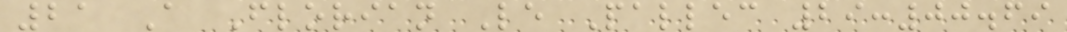21 A Florian Le Pallec 29:00.69
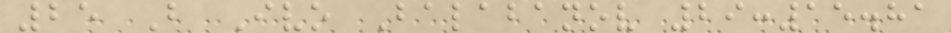25 B Ivo Balabanov 29:15.81
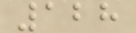128
